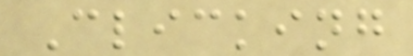Clicking
